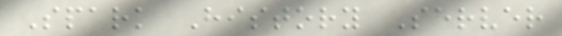Spark History Server
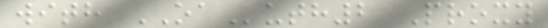with OAuth2 Proxy
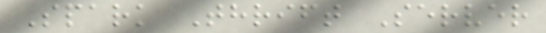Spark Thrift Server
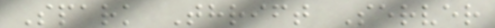Spark Thrift Server
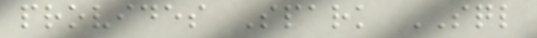provides Spark SQL
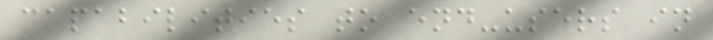capabilities to end-users in
